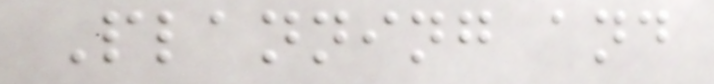Planning and
